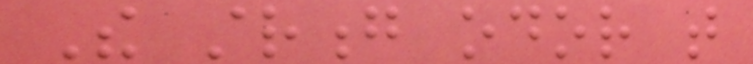The strong odor that
